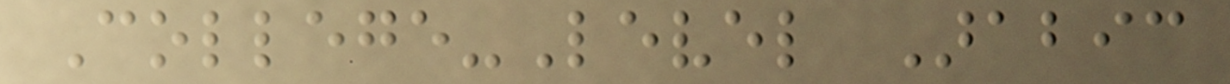College-Level Arabic
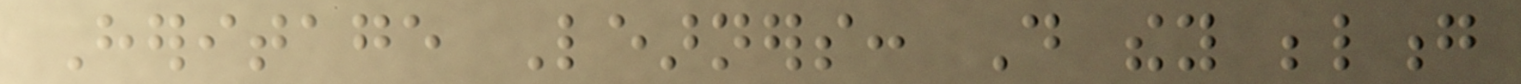Heritage Learners: Do they belong
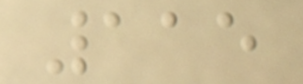115
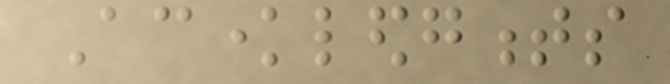Acknowledgments
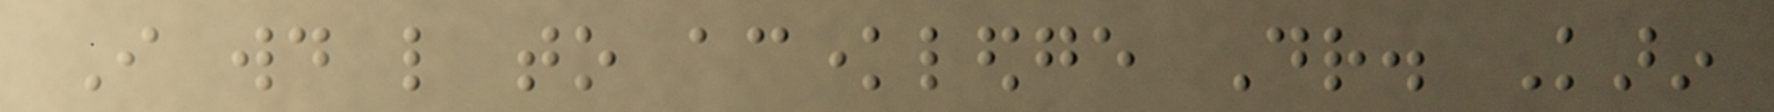I would like to acknowledge Dr. Karin
